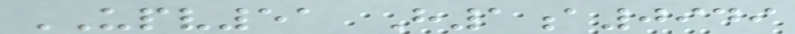UPV51 H1a0949
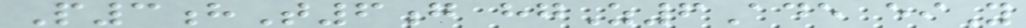P3hT6g hgZ6Ade eiY
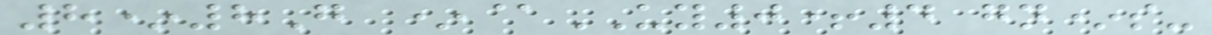8*8G *@UY0+4 gn*s-
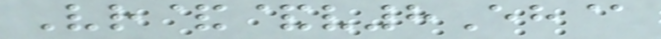Vr&&v8Eh@
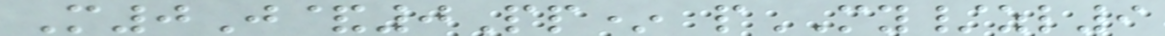M0J&0Pp* pMY/zl9
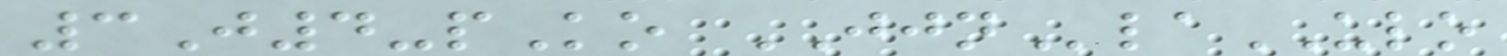3J4-pKo JJNlaULO
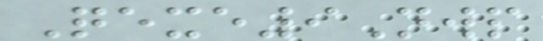Qexe9Nwp
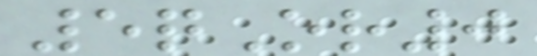5qOr0
